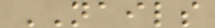NAILS
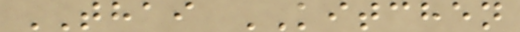THAI KITCHEN
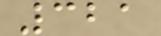321
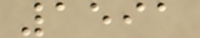1591
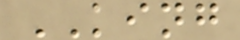KING
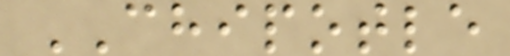CHIPOTLE
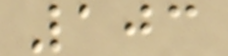103
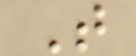T
